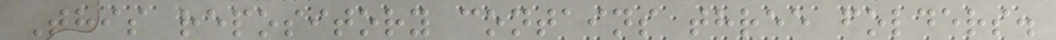This repository contains three folders.
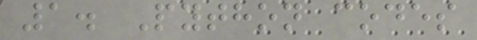1. Python codes
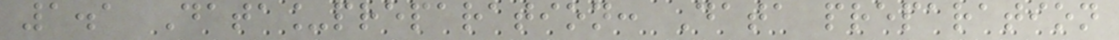1.1 Data_preparation: Data preparation
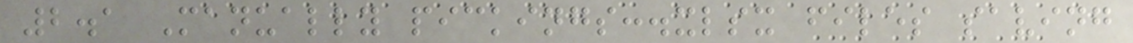2.1 Manually pickings:.xlsx files saving
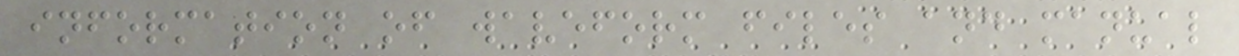information of waveform files and manual
